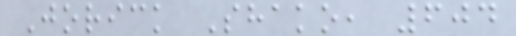Jorick Shako, 604
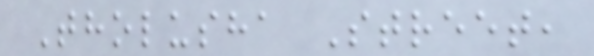Tholusha Street,
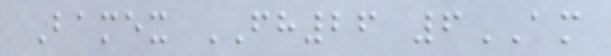Bamex FH26 6AM
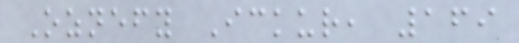Oznefy Ickur, 169
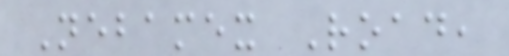Nebamex Road,
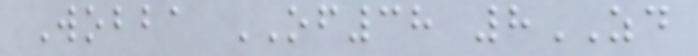Wobba OF38 8ZD
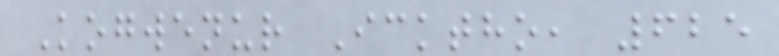Kogwenur Icktho, 625
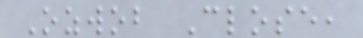Ozwob Close,
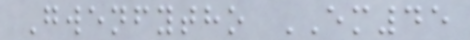Gwenfytho EM45
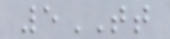5TT
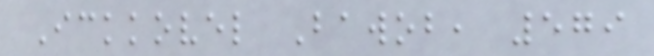Ickkovel Bawob, 579
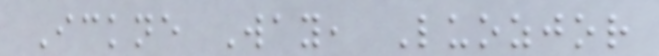Ickne Way, Luozjor
